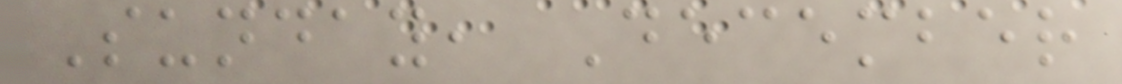Sunday, December
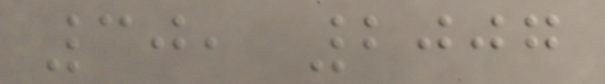30, 2007
